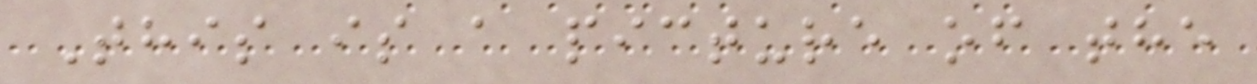This is a picture of the
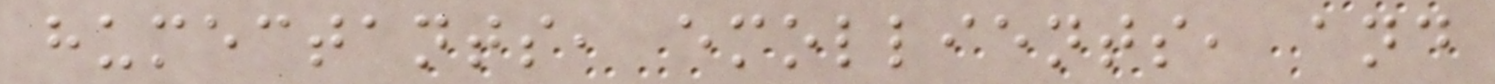humectants, emollients, and
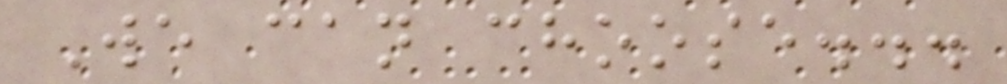We can choose...
